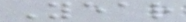Year
